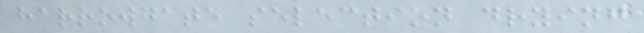harrowgate selection drying
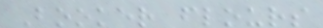Booker flours
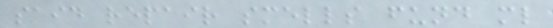said repair smells fund ml
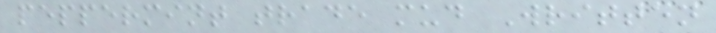peppermint trade mud Written
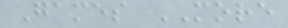Games MORE
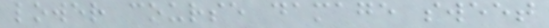lower course damage sweet
